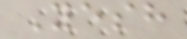Yesh
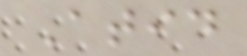Atid
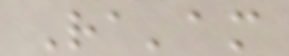Ra'am
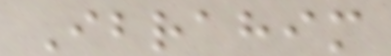Ibrahim
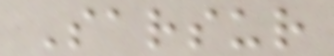Sarsur
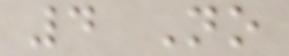4 No
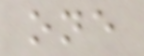one
